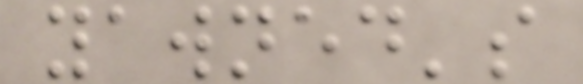yawned's
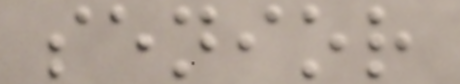senior
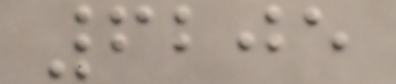6205
